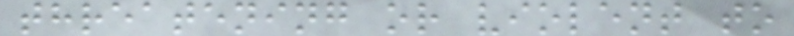threatening or violent to
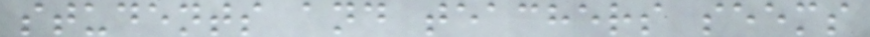students and teachers seems
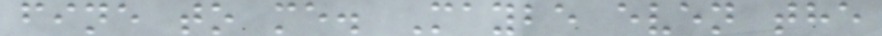fine to me. Maybe even the
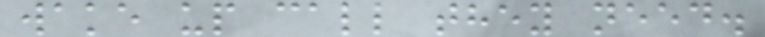wake up call they need.
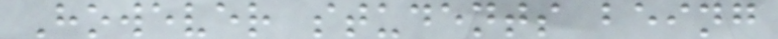However students being
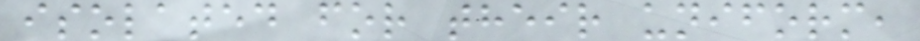isolated for their uniform,
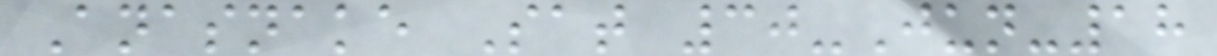Anasnake Sat 30-Jun-18
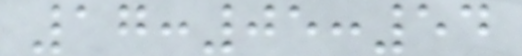17:05:54
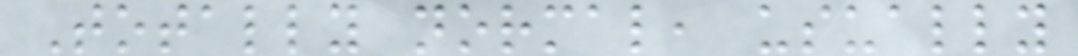Totally normal, usually
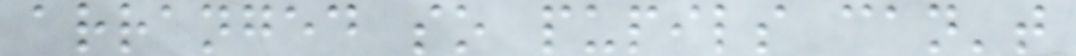arranged so pupils can't
